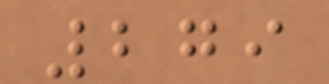279
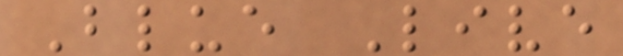Blue Live
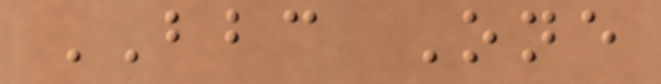BBC One
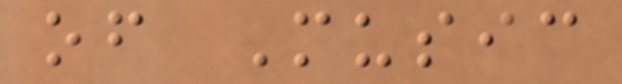of Music
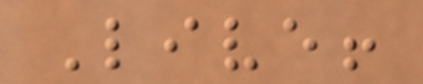Live!
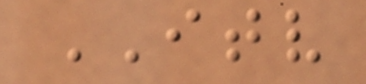ITV
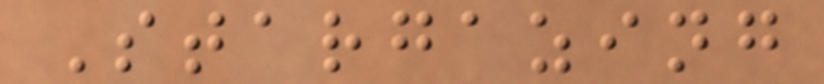Stargazing
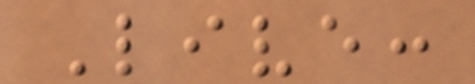Live:
